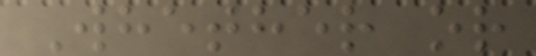Whether or
